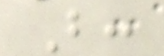B:
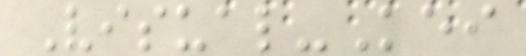Visual-Kei
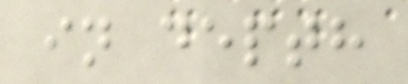in depth
